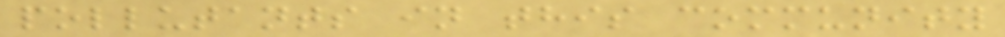pollutants in this community
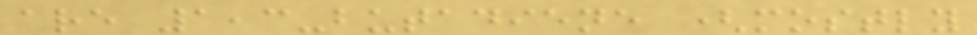are 1,3-butadiene (mostly
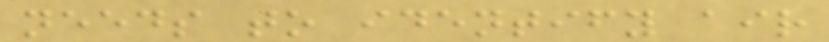needs to identify air
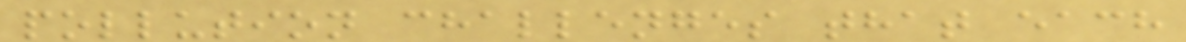pollution challenges that each
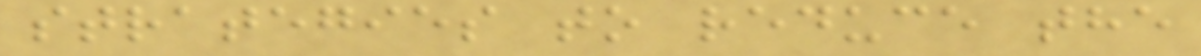strategies to reduce the
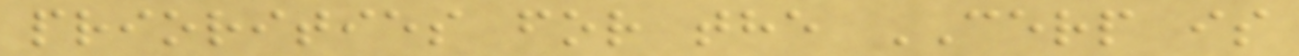priorities for the CERP is
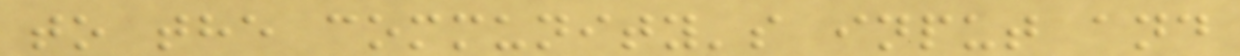to the community's input and
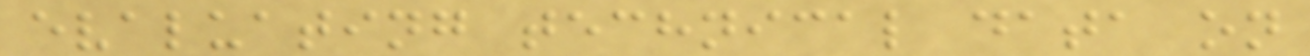evaluating technical data on
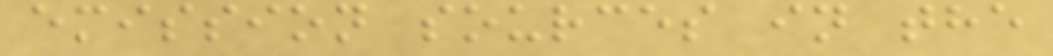emission sources in the
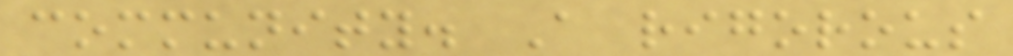community. A rigorous
